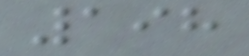198
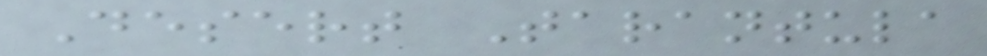Desert Tarantula
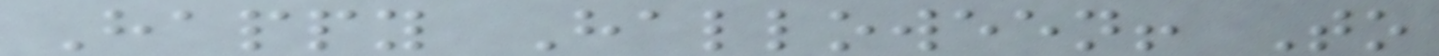Happy Halloween! To
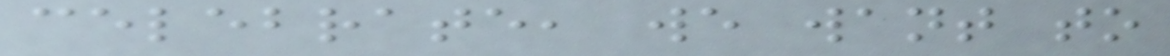celebrate, we want to
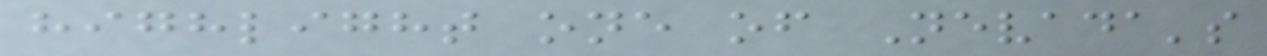highlight one of Nevada's
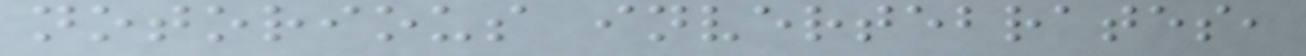notorious invertebrates,
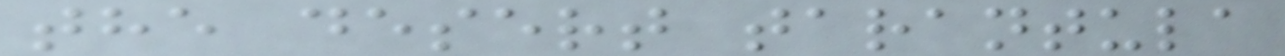the desert tarantula
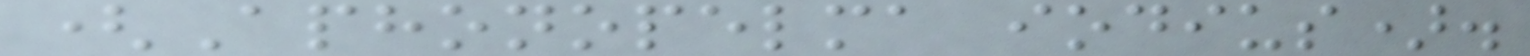(Aphonopelma iodius).
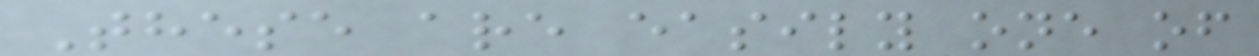These are easily one of
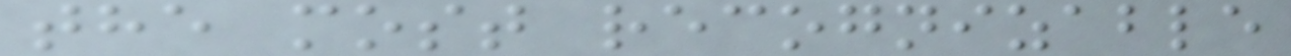the most recognizable
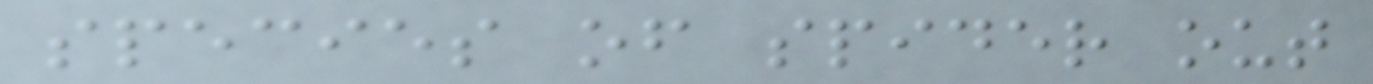species of spider out
